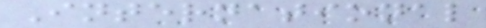International
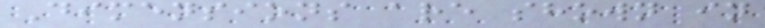Dimensions are shown in
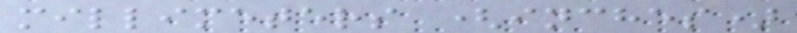millimeters (inches)
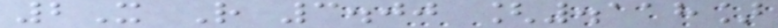2X R 3.00 [.118]
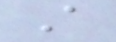A
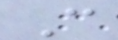C
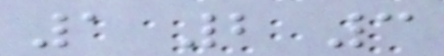1 2 3
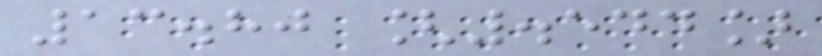13.80 [.544]
